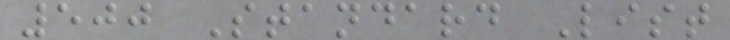500 Standard List
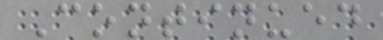Continued
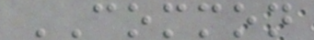COMMON
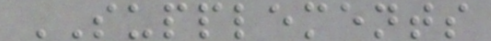SUPPLEMENTS
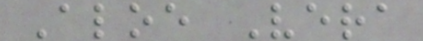Aloe Vera
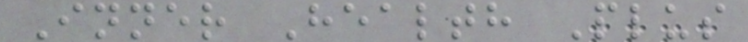Inner Health Plus
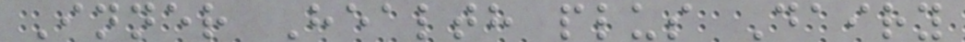Inner Health plus Dairy
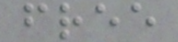free
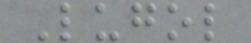Lugol
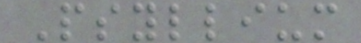Psyllium
